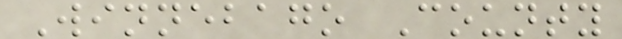Winnebago County
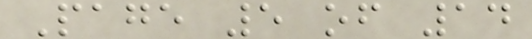Page 5 of 14
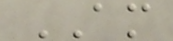AM
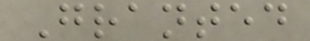Granted
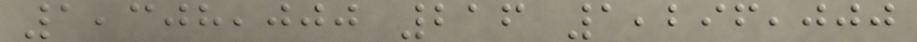1,308,000 216 1,296,000
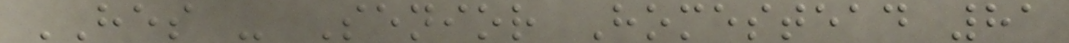HES - Senior Homestead 81
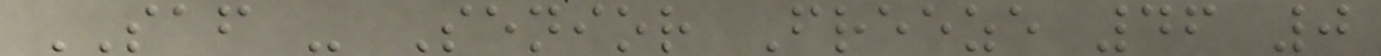SAF - Senior Freeze 46 0
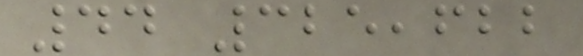44 325,622
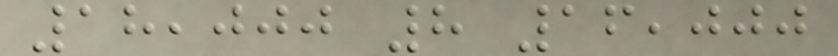18,000 8 16,000
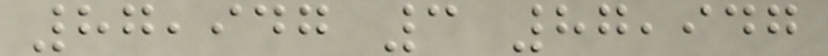87,947 3 87,947
